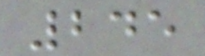245
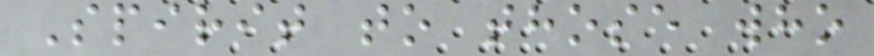Spirit to those who
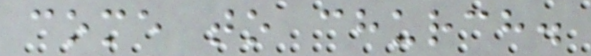come to church.
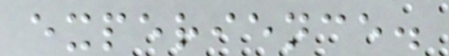experience.
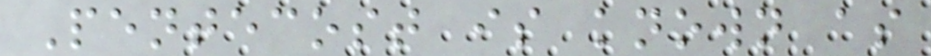Pentecost is known as
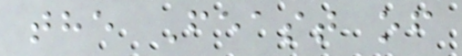the Feast of
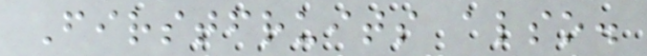Firstfruits also.
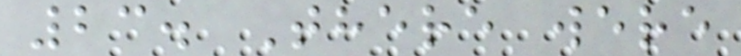23. There were
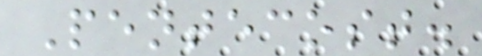Pentecost.
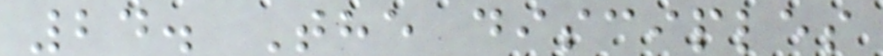24. The disciples
